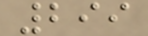299
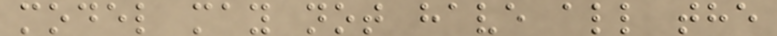model may not have all the
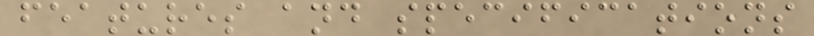features and specifications
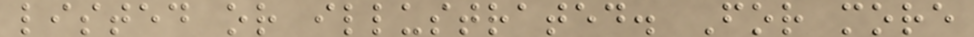listed or illustrated. For more
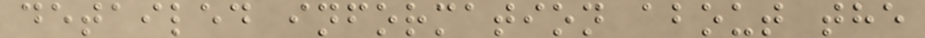detailed information about the
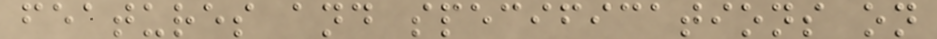features and specifications on
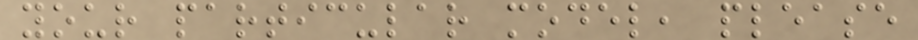your particular model, please
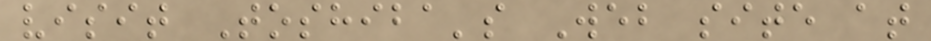visit Toshiba's Web site at
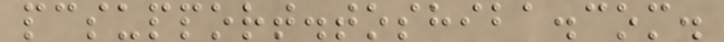pcsupport.toshiba.com.
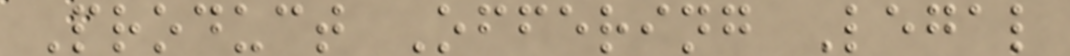Product Offering Legal
